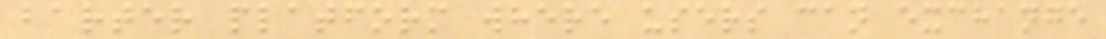barter platform where users can exchange
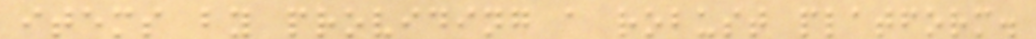items by providing a robust platform.
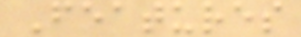Features
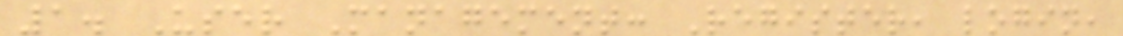1. User Management: Register, login,
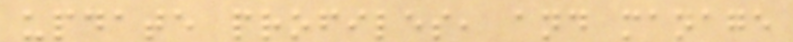update profiles, and manage
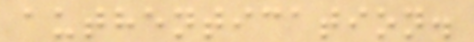authentication.
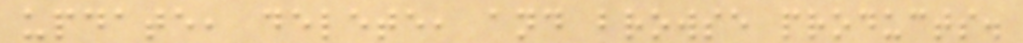update, delete, and browse products.
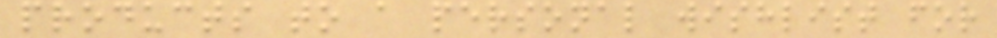products to a personal wishlist for
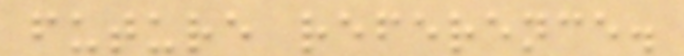future reference.
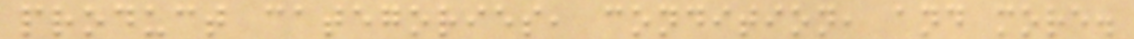product categories, condition, and more.
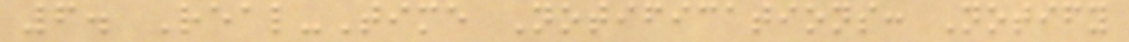6. Real-Time Notifications: Notify
